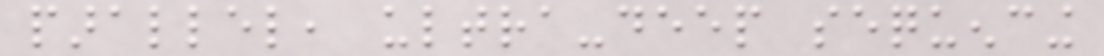parallel, ultra-deep sequencing
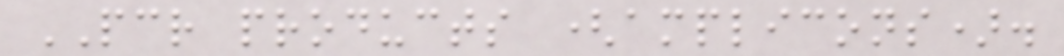PCR products (amplicons).
